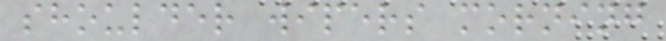shoulder wipers morning
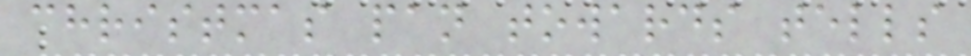christmas pan towards tells
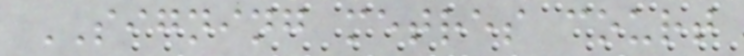SIGNING metres court
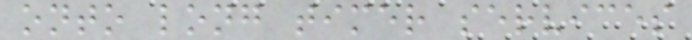onto long timer services
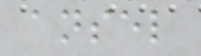ansel
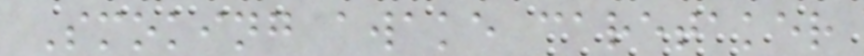Smoking awake caretaker
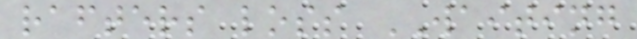rafters loss WAITING
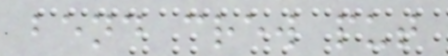bend crew put
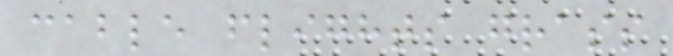cable flights grass
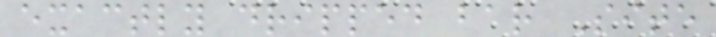exactly dripped bar Site
